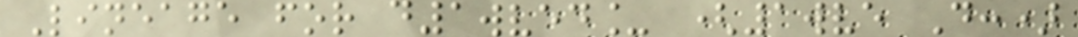Lineage for d1wved_ (1wve D:)
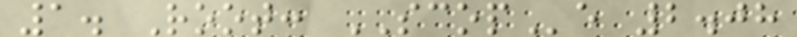1. Root: SCOPe 2.08
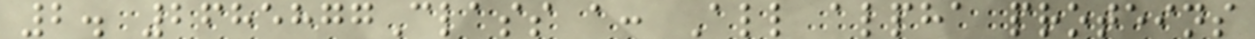2. 2685877Class a: All alpha proteins
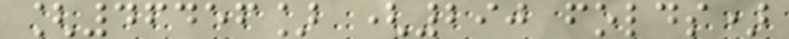[46456] (290 folds)
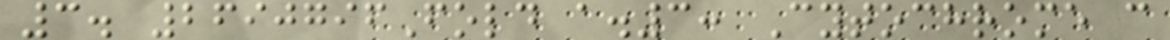3. 2690796Fold a.3: Cytochrome c
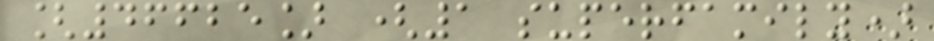[46625] (1 superfamily)
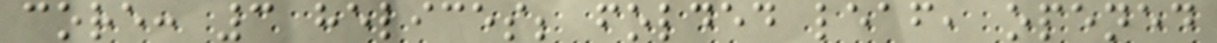core: 3 helices; folded leaf, opened
